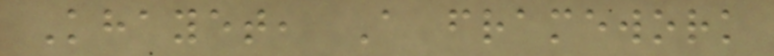Khayet, A framework
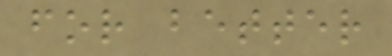for better
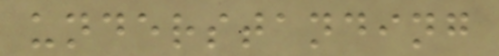understanding
